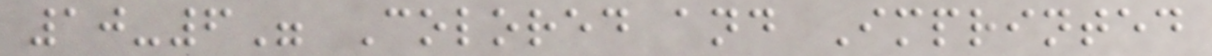10-6" Colored and Imprinted
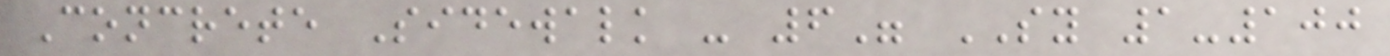Concrete Sidewalk - 6" SY 1-100
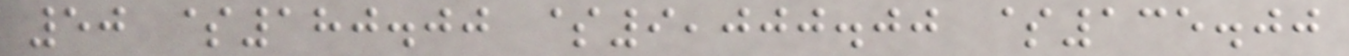50 $180.00 $9,000.00 $135.00
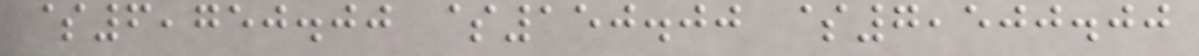$6,750.00 $150.00 $7,500.00
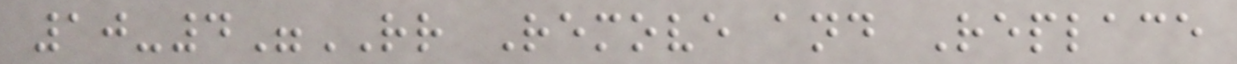10-4"RR Remove and Replace
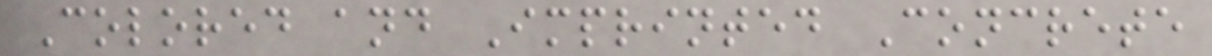Colored and Imprinted Concrete
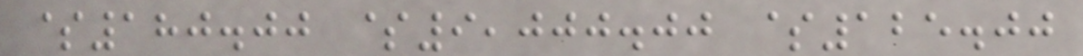$180.00 $9,000.00 $125.00
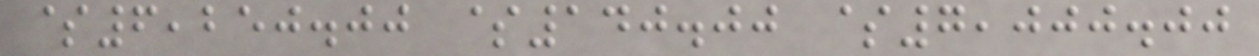$6,250.00 $140.00 $7,000.00
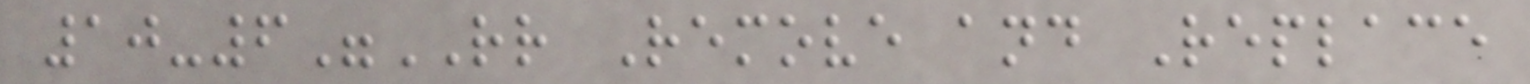10-6"RR Remove and Replace
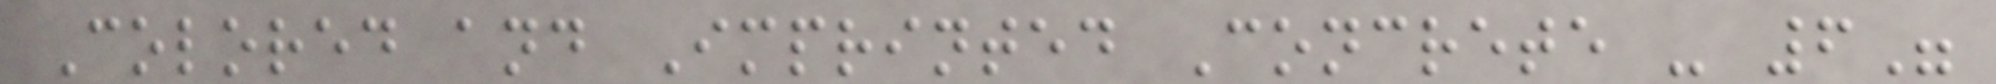Colored and Imprinted Concrete - 6"
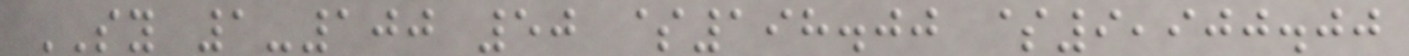SY 1-100 50 $198.00 $9,900.00
